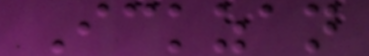Ickzan
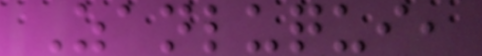Zanluqui,
